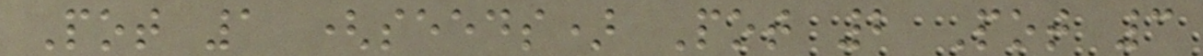Pot 1 (seeds) Pot 2 Pot 3
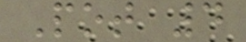Pot 4
